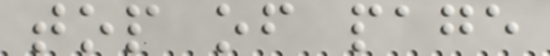top of page
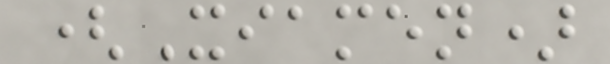(Xiamen)
